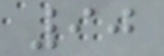90
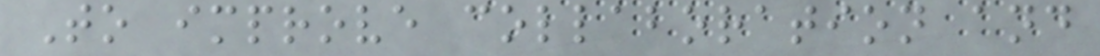To improve collaboration and
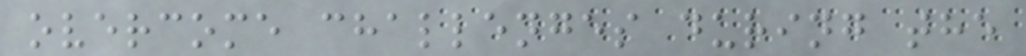overcome challenges during the
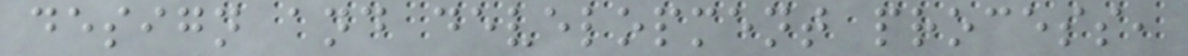design and development process,
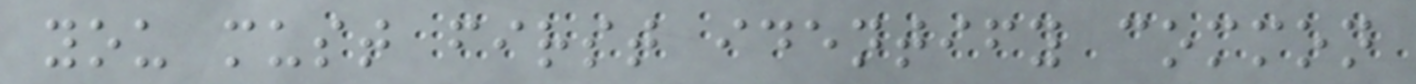you must first identify common
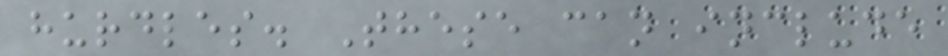hurdles. These can include
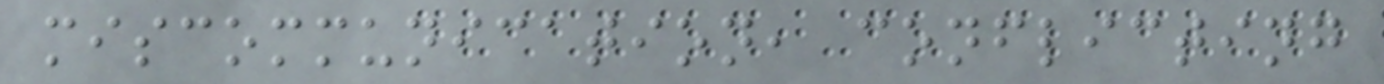miscommunication, conflicting
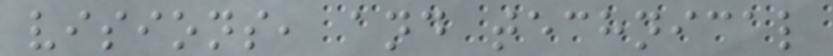visions, and technical
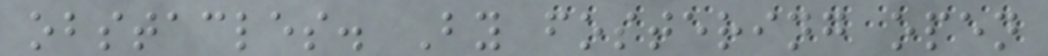obstacles. By fostering open
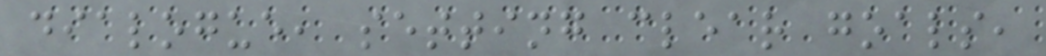dialogue, setting clear goals,
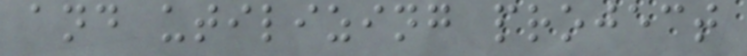and utilizing project
